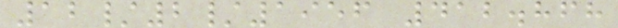12/2/1956 412.868
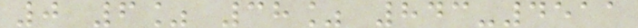0 6% 38% 843-4511
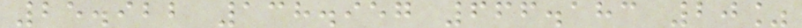25.922 138.957 666.183 20%
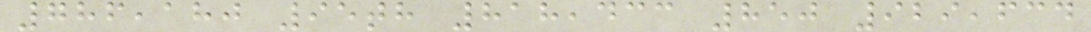786,180 95th 818,433 850 929,634
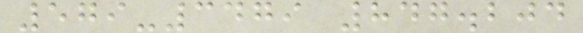579-3479 847.204
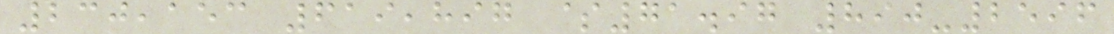230,153 619,897 $71.97 890-2596
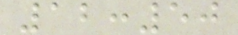12:50
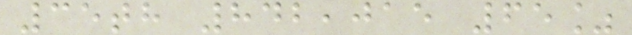35th 842,015 65%
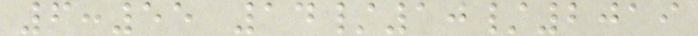6:55 14/10/2019
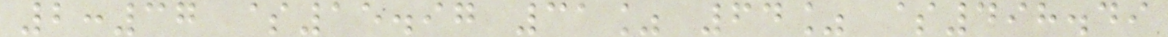2:37 $15.97 31% 64% $498.49
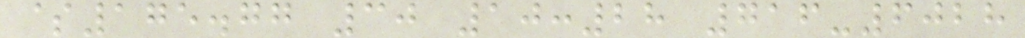$175.77 30 10:28 716-6028
